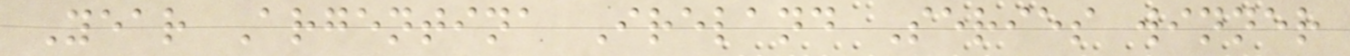Year Argentina Ireland Series winner
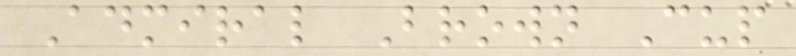Admiral Brown Cup
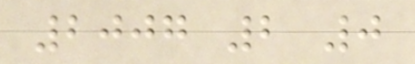2007 2 0
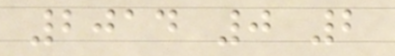2014 0 2
